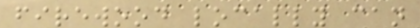firewood locally can
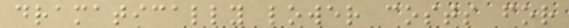dramatically lower costs for
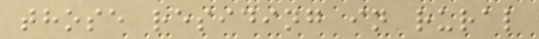those residing in rural
